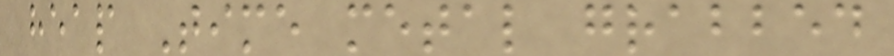heap Time metal grabbed
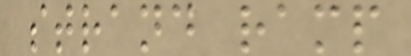strand ramp
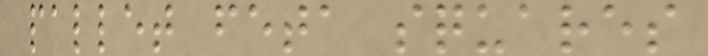pallet feta squares
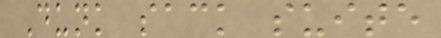Dunk sack suite
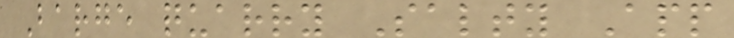Barge quarry Salty App
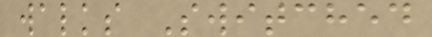walks Switched
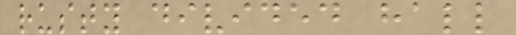rusty divided hall
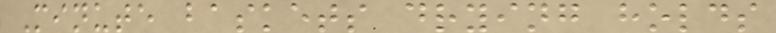Minute baskets drying holds
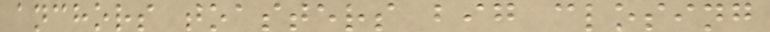anchors toasters big closing
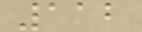112
